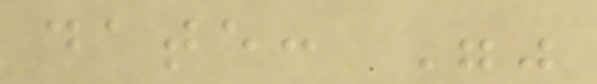date: ""
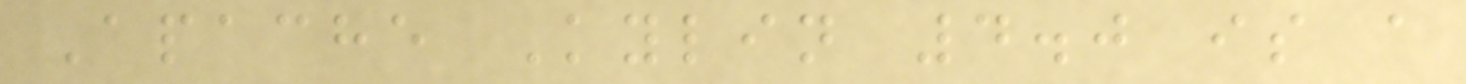Apache Kylin 4.0 is a
